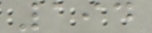194
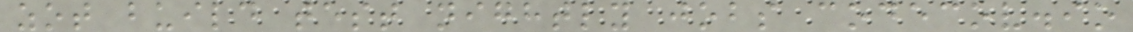zot build test nightly jobs codecov.io
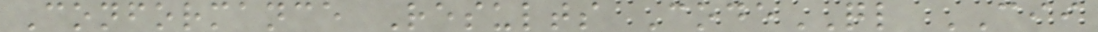Conformance Results CodeQL CII
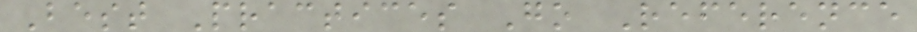Best Practices Go Reference
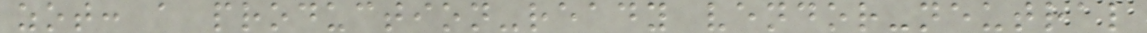zot: a production-ready vendor-neutral
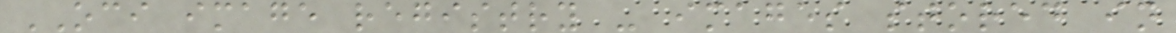OCI image registry - images stored in
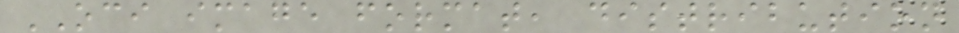OCI image format, distribution
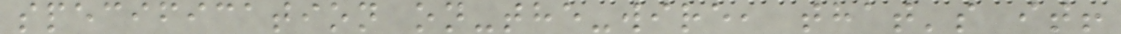specification on-the-wire, that's it!
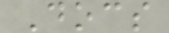Docs
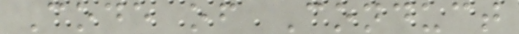Code of Conduct
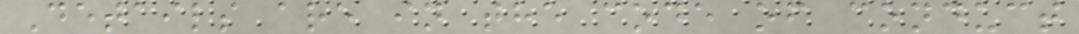Details are in the code of conduct
